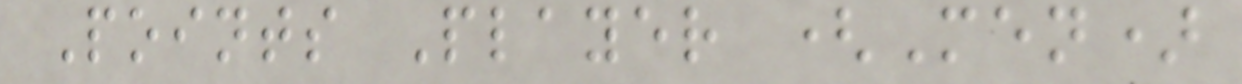Points Player (Men)
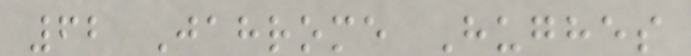62 Jahrome Hughes
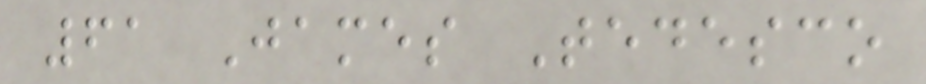61 James Tedesco
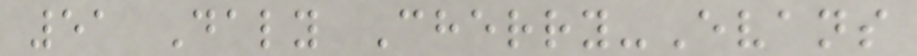51 Daly Cherry-Evans
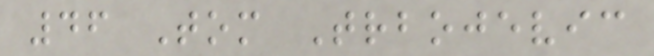46 Tom Trbojevic
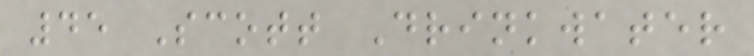45 Scott Drinkwater
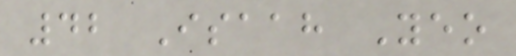42 Isaah Yeo
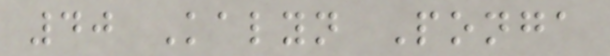40 Kalyn Ponga
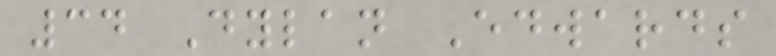34 Dylan Edwards
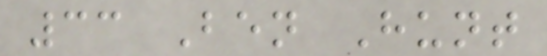33 Ben Hunt
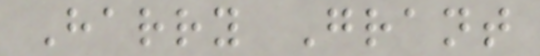Harry Grant
